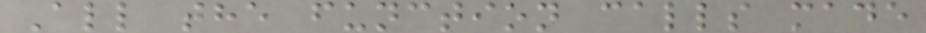All the function calls made
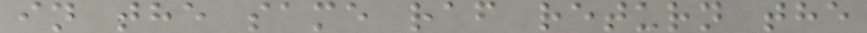in the same raf return the
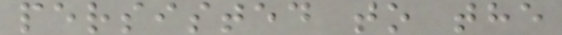persisted to the
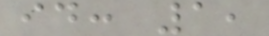id: 1,
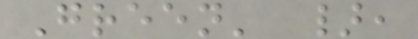Green' },
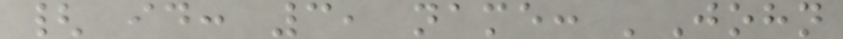{ id: 3, name: 'John
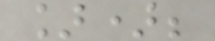]);
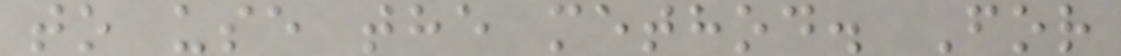to use the method. For
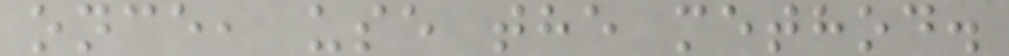once, use the method.
